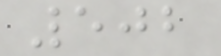502
